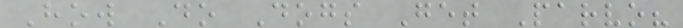How Do Dogs Get Parvo?
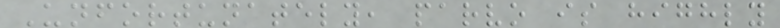Unfortunately, parvo is highly
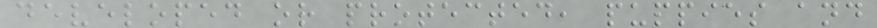developed or protected, puppies and
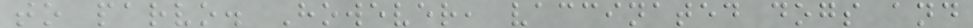to parvo. However, vaccinated dogs and
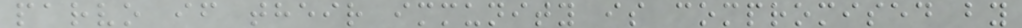parvo if their immunity is compromised by
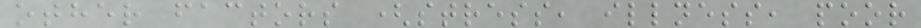other factors (stress, illness, poor
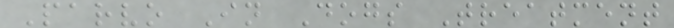Parvo In Dogs Treatment
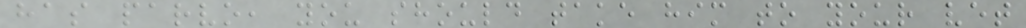has parvo, you should take him to your vet
